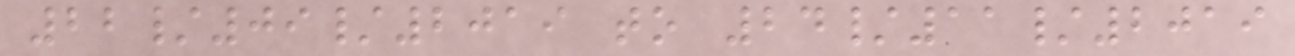22/09/2019 to 24/11/2019
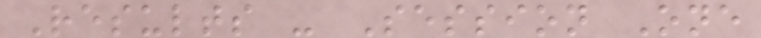Results - Session One
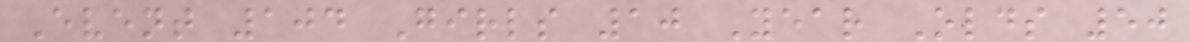Event 104 Girls 10 Year Olds 50
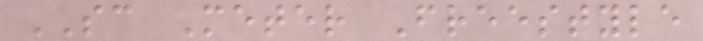SC Meter Freestyle
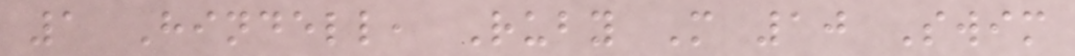1 Hindell, Ruby M 10 Swim
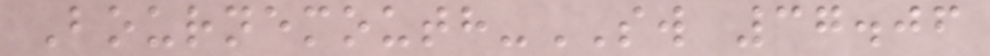Bournemouth-SW 37.06
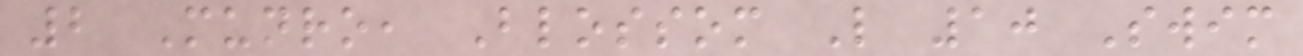2 Munro, Blossom L 10 Swim
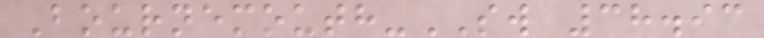Bournemouth-SW 38.93
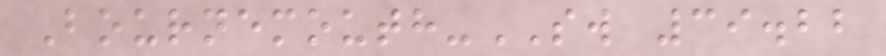Bournemouth-SW 39.22
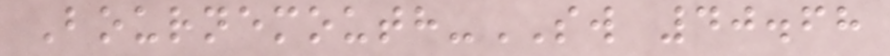Bournemouth-SW 40.68
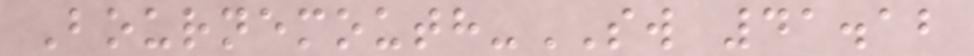Bournemouth-SW 41.12
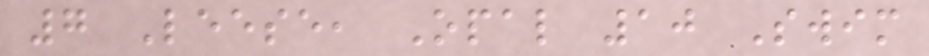7 Leese, Opal 10 Swim
